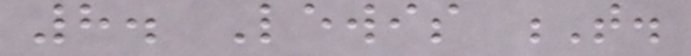8. Lewis T.
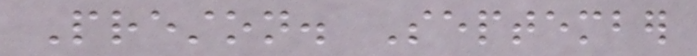Preston. September
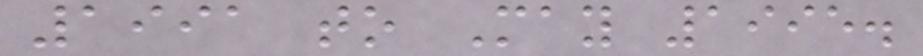1991 to May 1995.
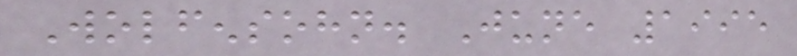Wolfensohn. June 1995
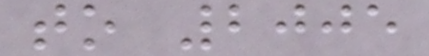to 2005
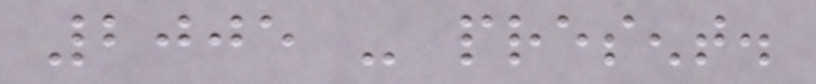2005 - present.
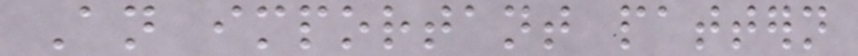An important pattern
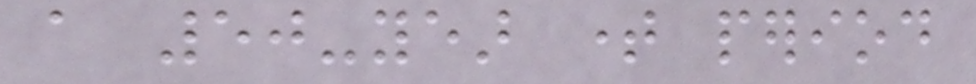a 50-year time period
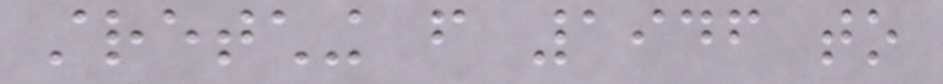stretching from 1946 to
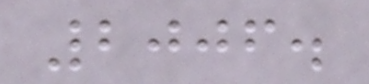2006.
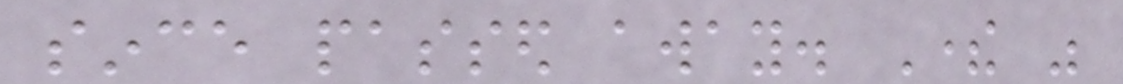since passed away. There was
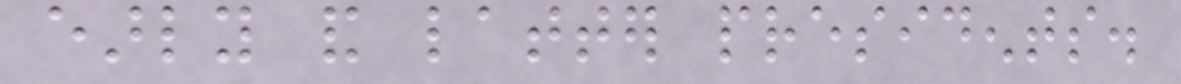early and latter presidents.
